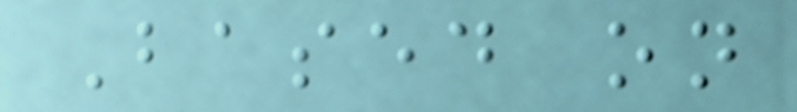Based on
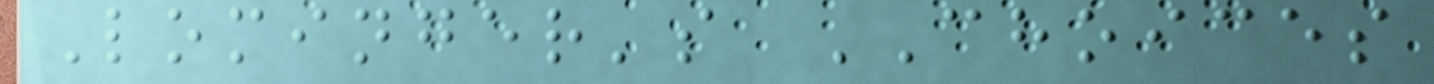Lominger's CHOICES
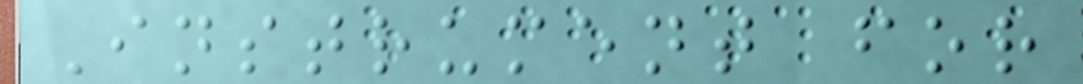Instrument for
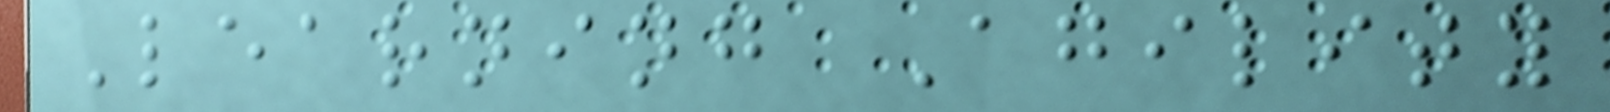Learning Agility
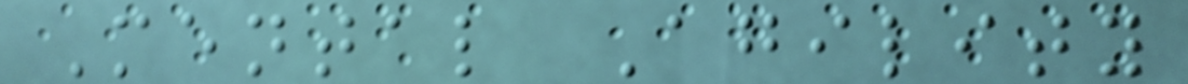Mental Agility
